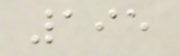195
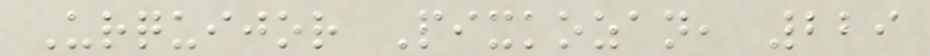Urquijor Pixkozan, 229
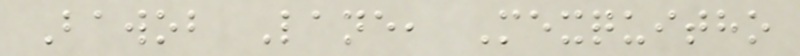Bawob Lane, Mexquitho
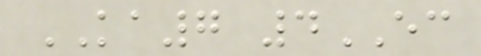KA7 4EC
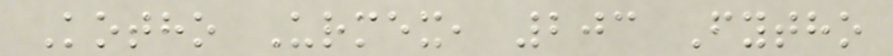Kotho Urmex, 203 Fytho
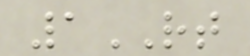1RT
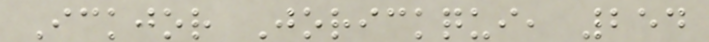Ickjor Jorickqui, 254
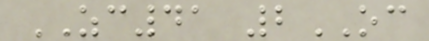ZC41 2OC
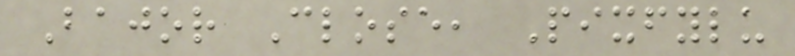Bajor Close, Pixfylu
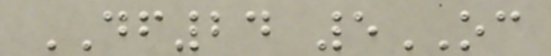DF24 5OC
